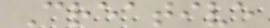Creative
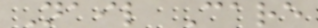Nail Care
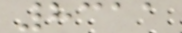8311
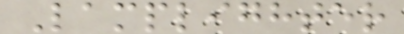Lamplighter
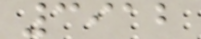3912
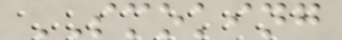SMOKING
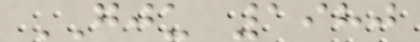GJU 1980
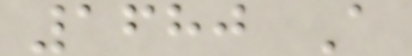1680 A
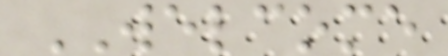WELCOME
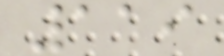119
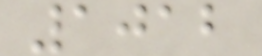1012
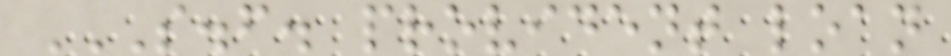S.F. PROVIDENT LOAN
